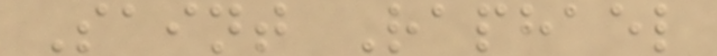Saint Raphael
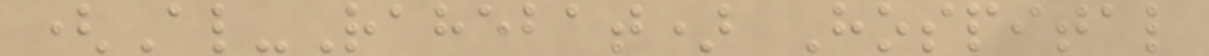(Al-Rahebat) Hospital
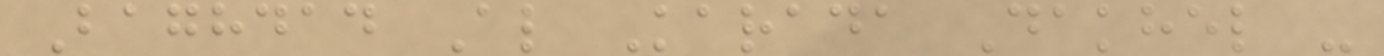Baghdad Al Karada Dakhel -
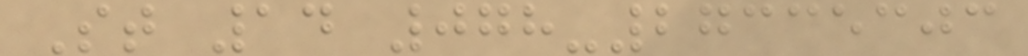St 14 078-27335303
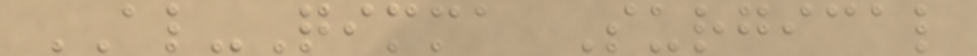AL-Qimma Surgical
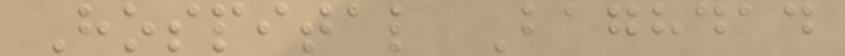Hospital Baghdad
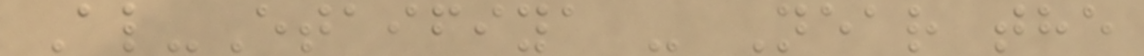Al-Etaifiya - Near the
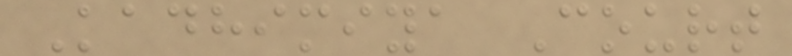Kadhimiya Court
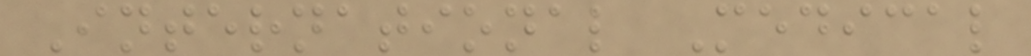International Medical
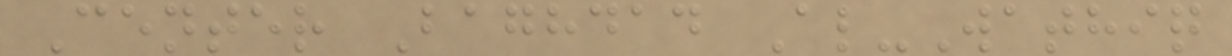Center Baghdad Al-Wathiq
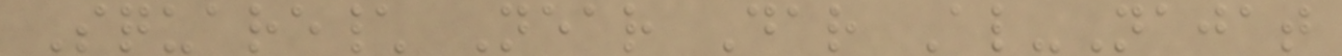Square\ Near Dar Al-Najat
